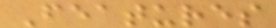Features
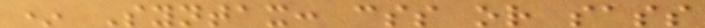* Syntax: css or sass
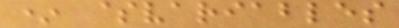* $variables
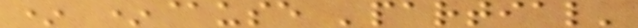* *@use 'partial'
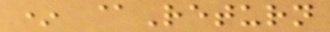* @Return
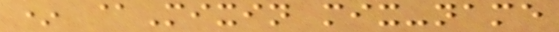* @Mixin mix-name
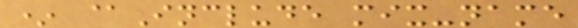* @Include mix-name
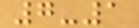7-1
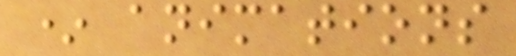* animations
